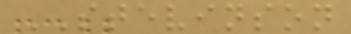STEVINSON
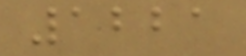1221
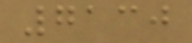7130
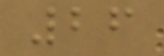26
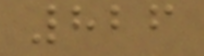826
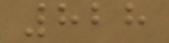828
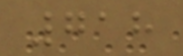718
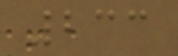233
